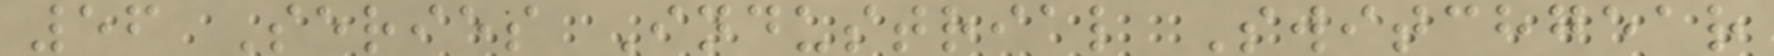56 Series Industrial Switchgear
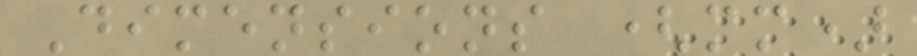Dimensions (mm)
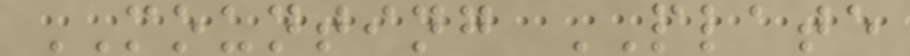MOUNTING PLATE
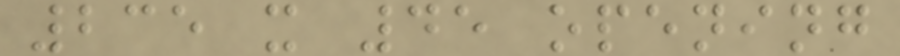235 x 45 opening
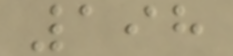198
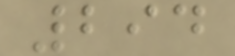294
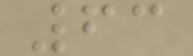63
